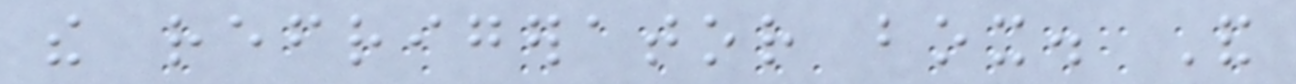the refrigerator box. And
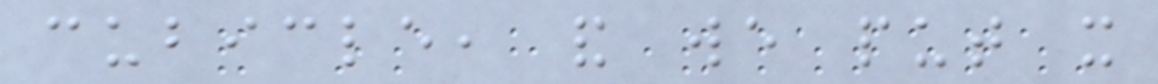cubicle, and we put it
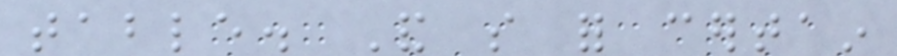table. And so for certain
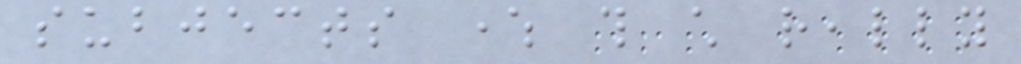subjects where this child really
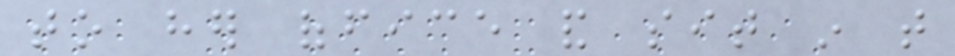to her office and sit in that
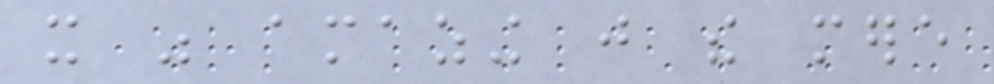it was amazing just the mere
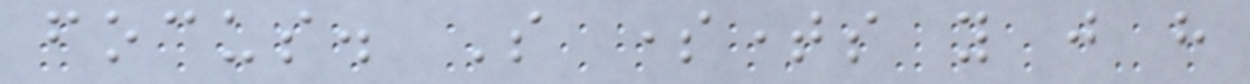focus. So sometimes you just have
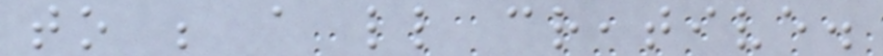to be a little creative.
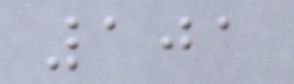101
